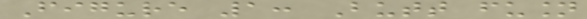Figure 1: Butt fusion
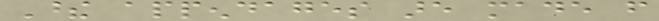These appendages are made from
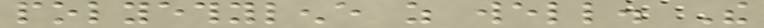polyethylene as well. The
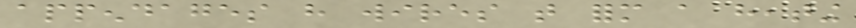appendages have wires that form a heating
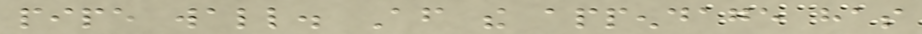pipe wall. After the appendage has
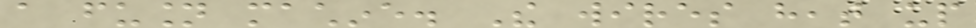a fusion machine. The wires heat up
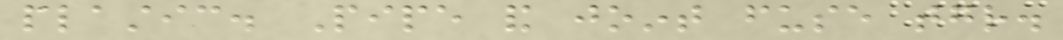plastic. Pipe and joint fuse together.
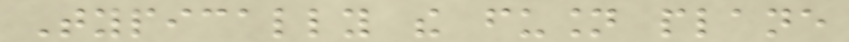Typically the fusion plane
